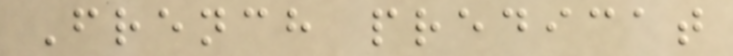French predicat
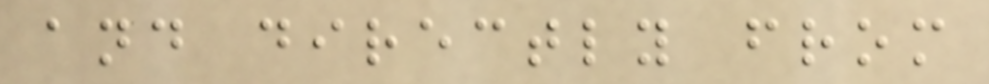and directly from
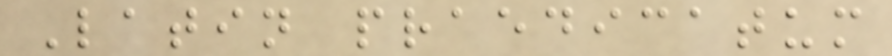Latin praedicatum
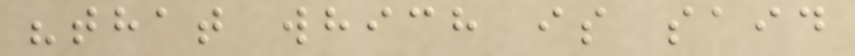"that which is said
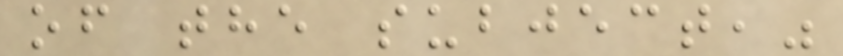of the subject,"
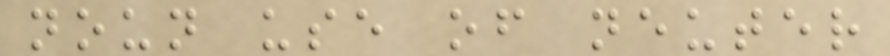noun use of neuter
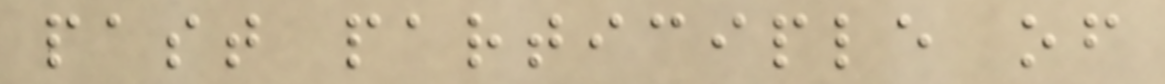past participle of
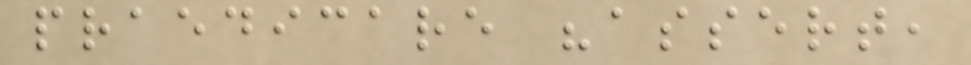praedicare "assert,
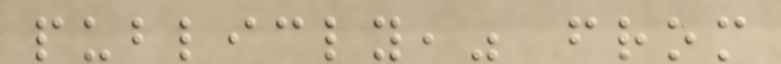publicly," from
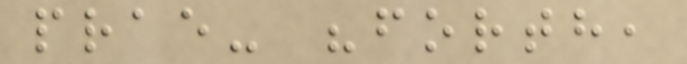prae- "forth,
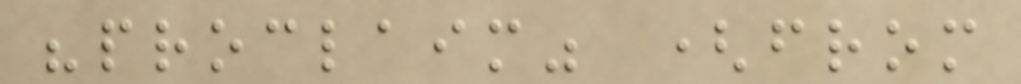"proclaim" (from
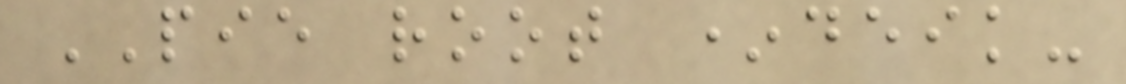PIE root *deik-
